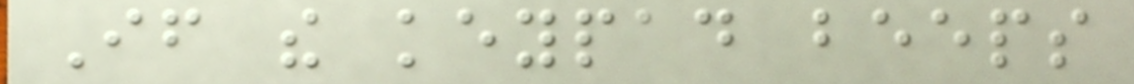If the keypad beeps
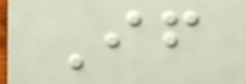If
